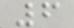6
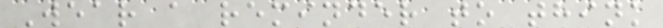Wear a reminder to think
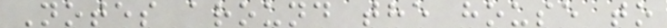Notes around the house to
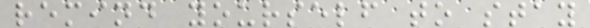remind yourself to stay
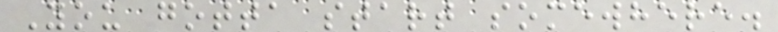You gotta start somewhere.
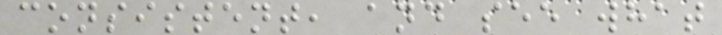consistent, and see what
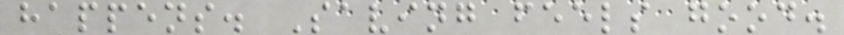happens. Saving feels good.
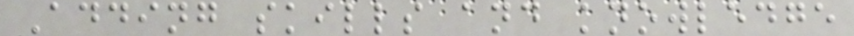Adding skills and knowledge
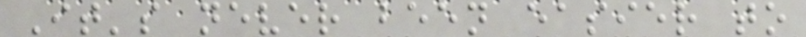It's never been easier to
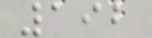192
